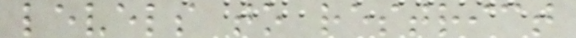levels to restrict
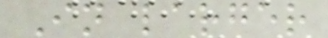In larger
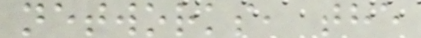networks, the
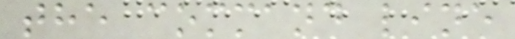the command line
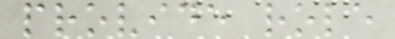provide role
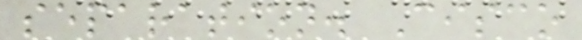separation. Cisco
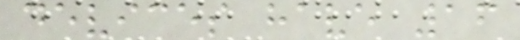devices have 16
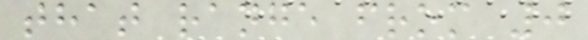that range from 0
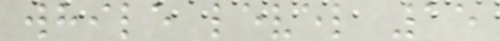while level 15
